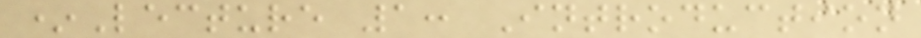*Lecture 1: Introduction
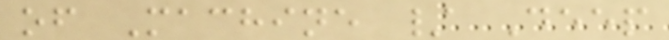of Machine / Deep
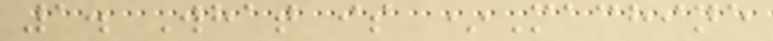1. What is *Machine
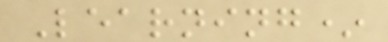Learning*
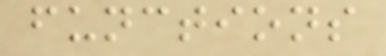functions
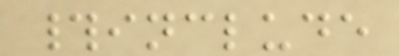#include
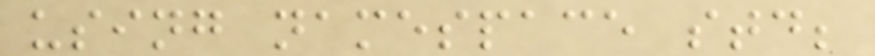using namespace std;
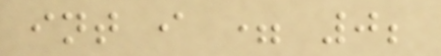int i = 0;
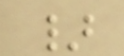}
